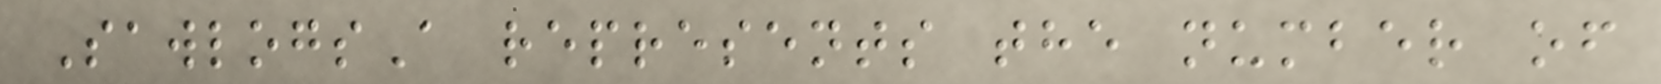SawlogsA represents the number of
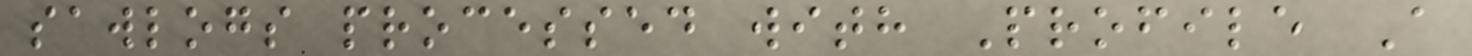sawlogs processed with Profile A
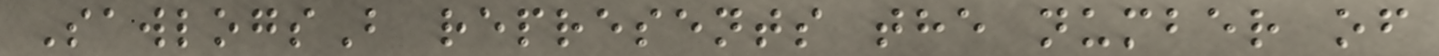SawlogsB represents the number of
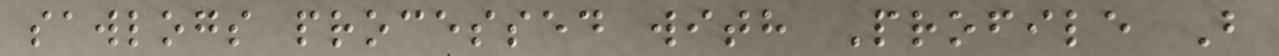sawlogs processed with Profile B
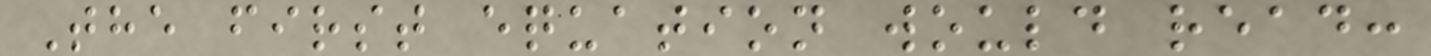The first equation would read:
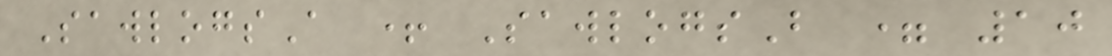SawlogsA + SawlogsB = 10
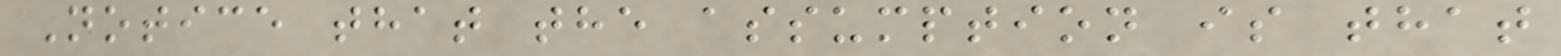Notice that the assumption is that
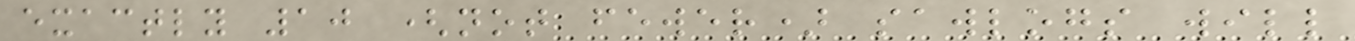exactly 10 (not fewer) sawlogs will
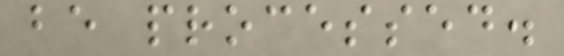be processed.
